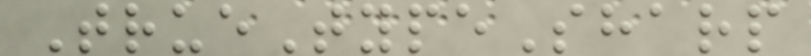TrueTypeSharp
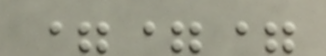===
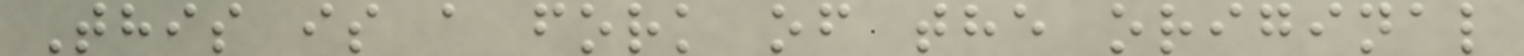This is a fork of the original
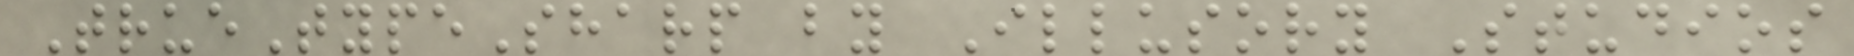TrueTypeSharp by Illusory Studios
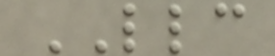LLC
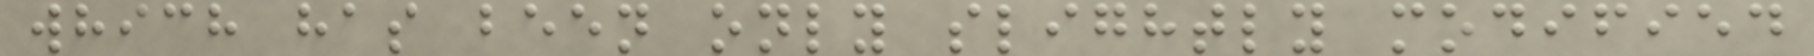which has been only slightly modified
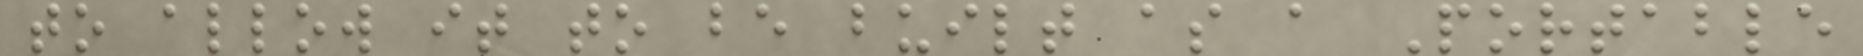to allow it to be built as a Portable
